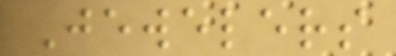Jewelers
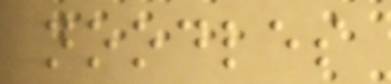noodles
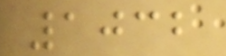1032
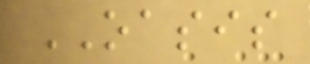OASIS
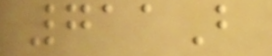711B
